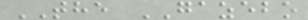THE GAZEBO
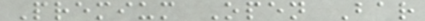Premium Open Bar
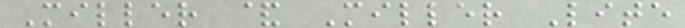Miller & Miller Lite
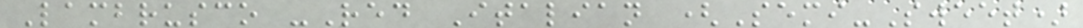Lambrusco -Red Italian (Semi-Sweet)
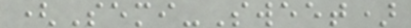(Semi-Sweet)
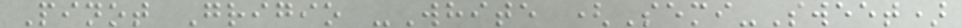Pinot Grigio -White (Semi-Sweet)
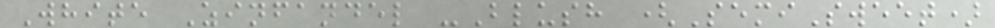White Zinfandel -Blush (SemiSweet)
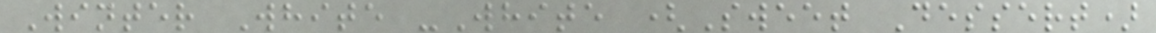Winter White -White (Sweet Dessert)
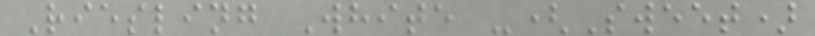Riesling White -(Sweet)
